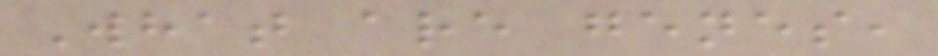What are genes,
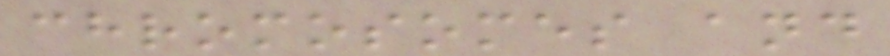chromosomes and
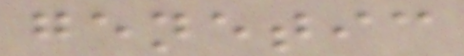genetic
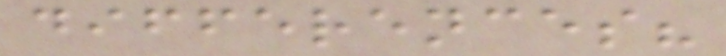differences?
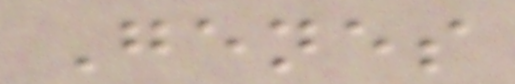Genes
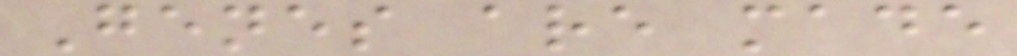Genes are made
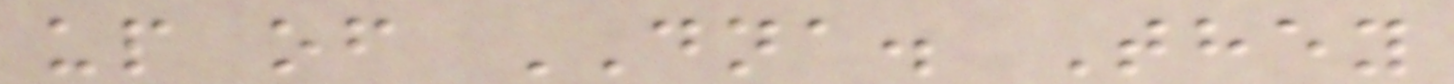up of DNA. They
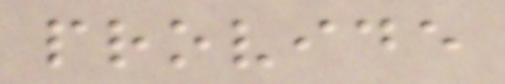provide
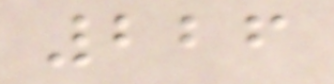226
